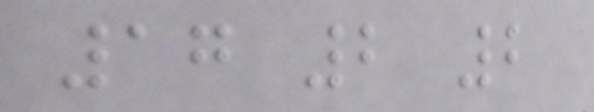17 2 2
